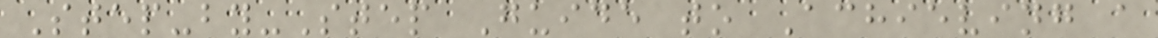Step-by-Step Guide to Achieving a
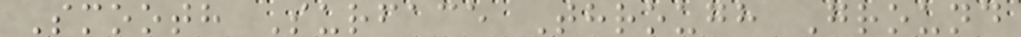Smooth Surface Through Ground
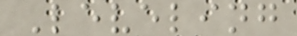Leveling
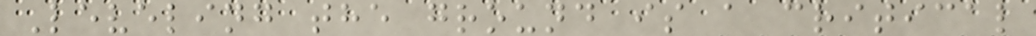Leveling the ground is a critical
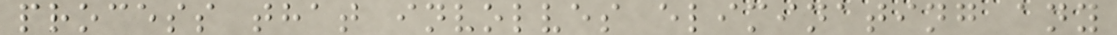process that involves eliminating any
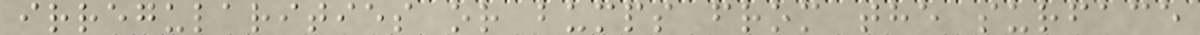irregularities or bumps from the surface
